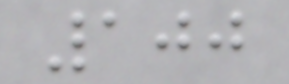100
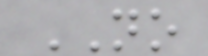NO
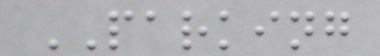PARKING
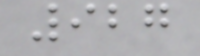927
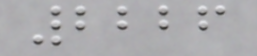2226
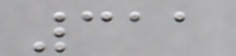311
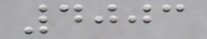4003
